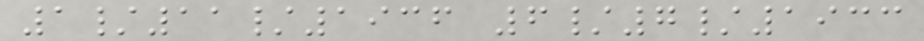1/11/1936 6/7/1933
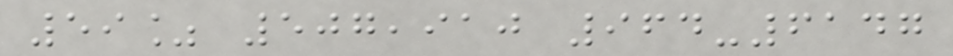59% 507,910 964-6147
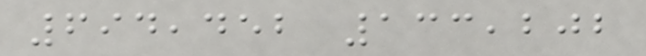694,452 133,202
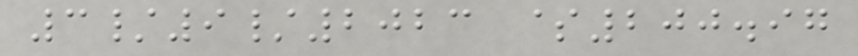3/9/2023 $200.97
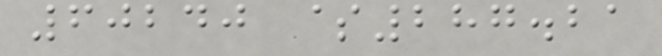60240 $287.21
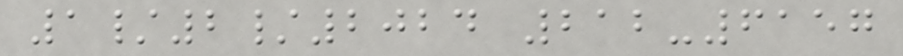1/2/2024 212-6157
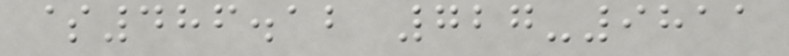$486.12 727-9811
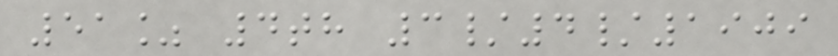51% 4th 3/4/1909
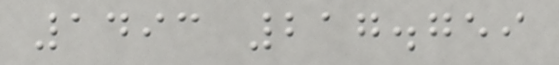1493 217.759
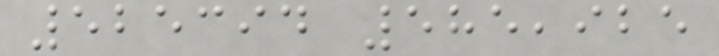525394 585,925
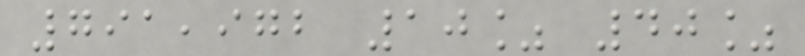791,972 10% 40%
